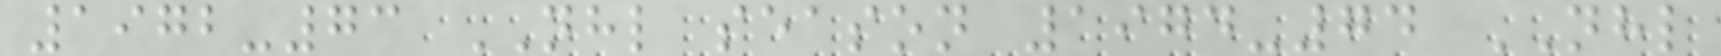1972-73 NHL season 1974-74 NHL
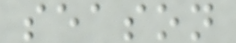season
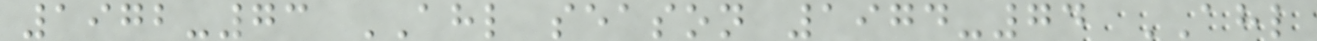1972-73 AHL season 1974-74 AHL
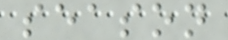season
